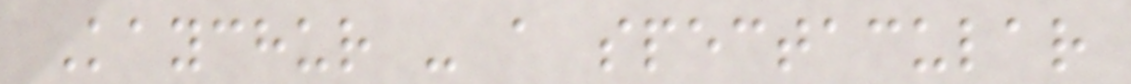Kaychur - a spectacular
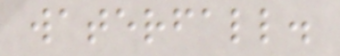waterfall.
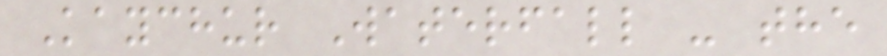Kaychur Waterfall - the
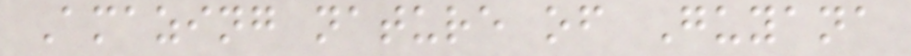Amazing nature of Guyana
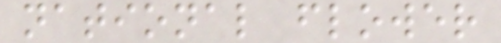national flower
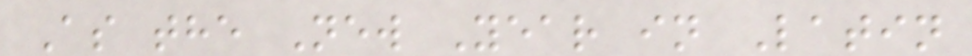As the New Year in Latin
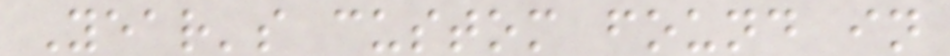Year's custom found in
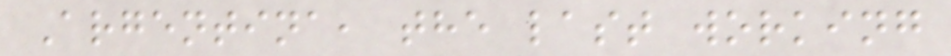Argentina, the last working
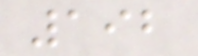192
